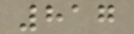817
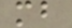mb
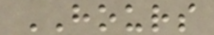HOURS
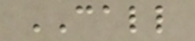CALL
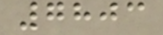7803
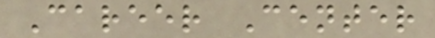Career Center
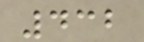432
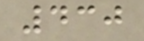430
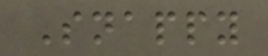Snappy
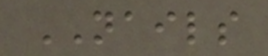NAILS
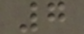7
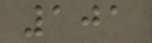101
